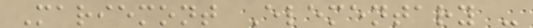Mariemont Elementary -
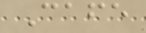Cafe
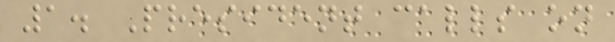1. President calls on
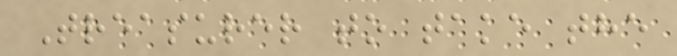Treasurer to take the
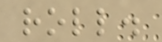roll.
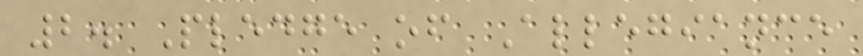2. Pledge of Allegiance
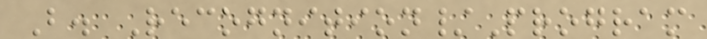B. Recognition/Program
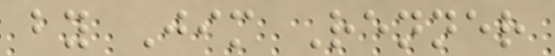by Jim Renner
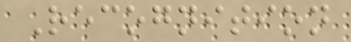Recognition
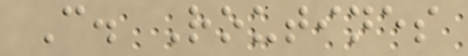C. Routines
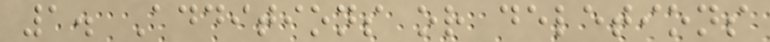1. Additions or deletions
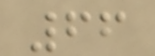66
